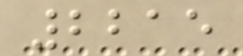2215
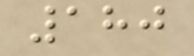180
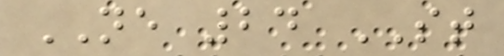NE 24 ST
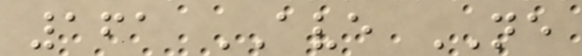161 AVE NE
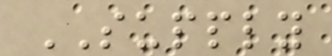SUPPLY
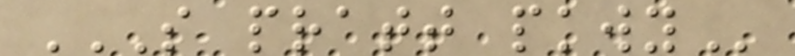S PRATT PKWY
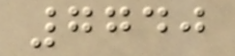7740
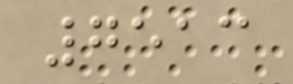7513
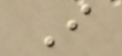I
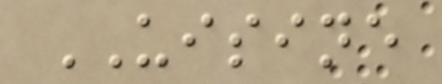UISINE
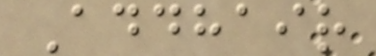Addhair
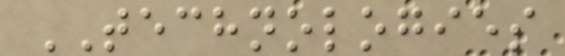TECHNOLOGIES
